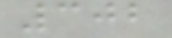302
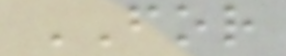FOR
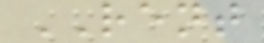RENT
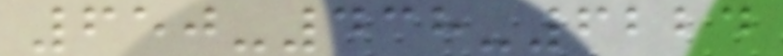650-438-6224
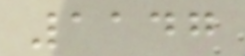1147
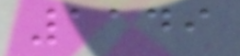1149
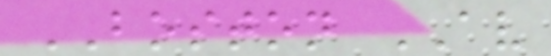BOSTON AV
